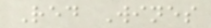Red Wines
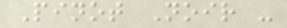Pinot Noir -
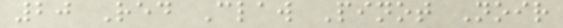20 Red Claw Pinot Noir
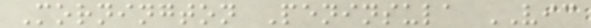Mornington Peninsula VIC
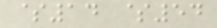$14 $54
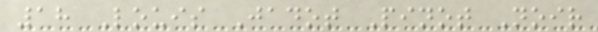18 Louis Jadot Pinot Noir
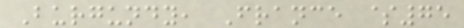Burgundy, France $75
